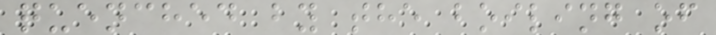quenched by the boiling of
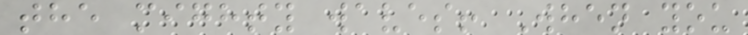the mighty waves! When you
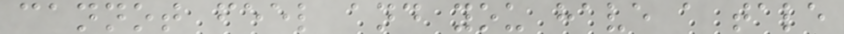cannot feel and you have a tale
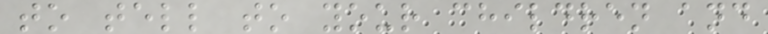to tell to your children and
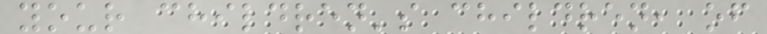your children's children, of
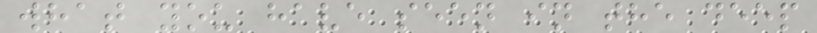what you have seen in the deep
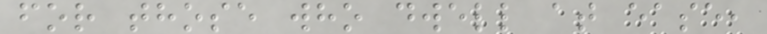for those who dwell at ease,
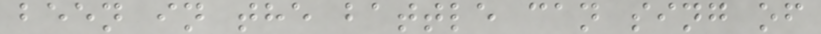been in the battle can sing of
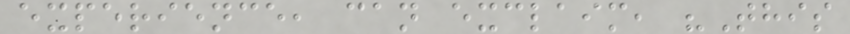experience, can exclaim, "This
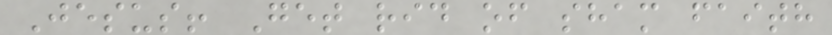Jesus! Get rid of sham faith
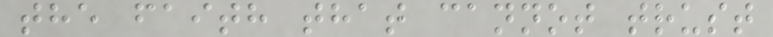the faith that cannot trust
